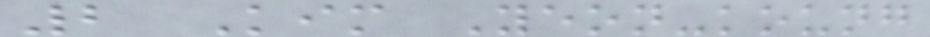2 Kim Yeon-koung
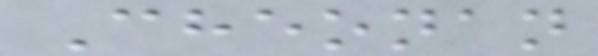Cheonan
